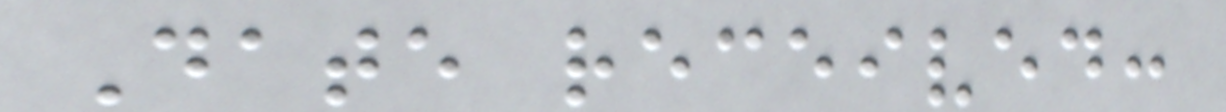Date received:
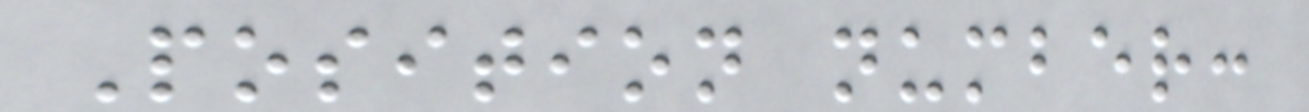Position number:
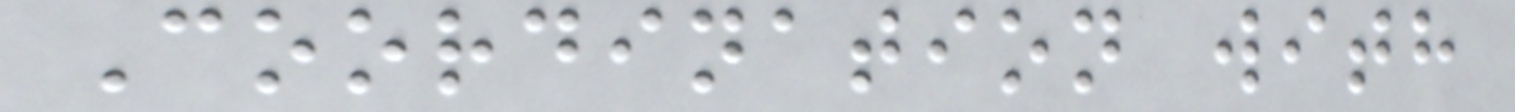Coordination with
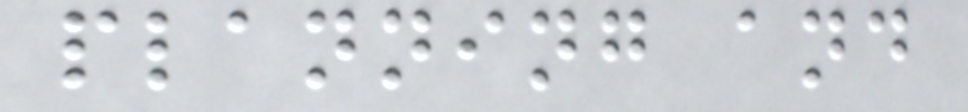planning and
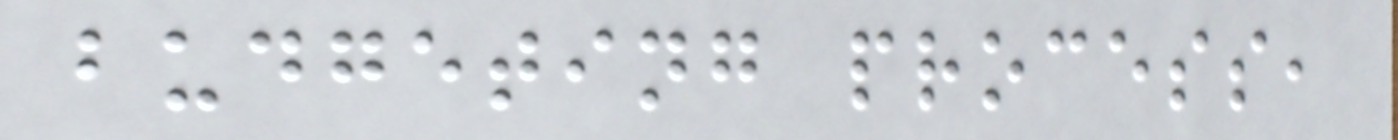budgeting process,
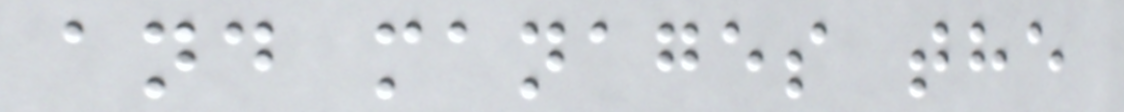and manages the
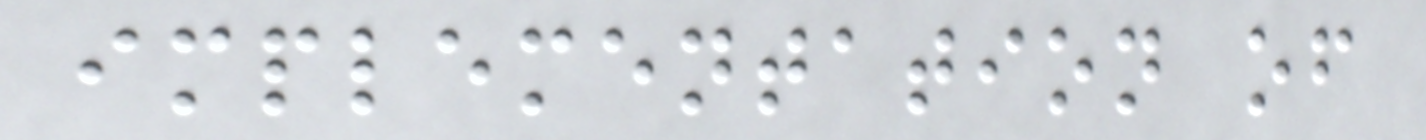implementation of
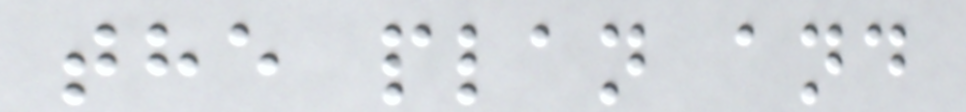the plan and
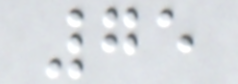75
